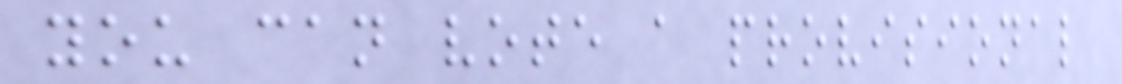you can vote a provisional
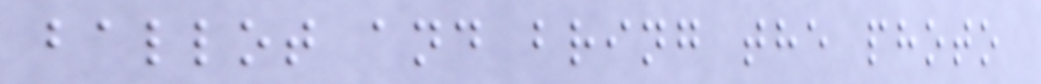ballot and bring the photo
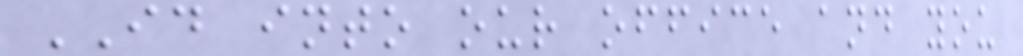ID into our office and you
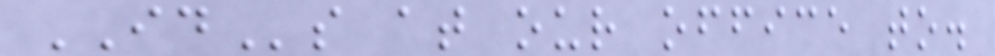IDs at our office to.
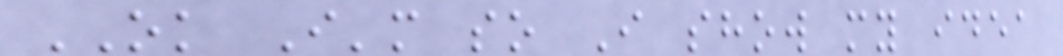OK I'm so I show my idea
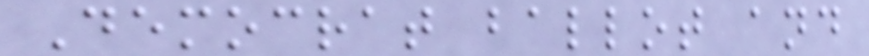Democrat ballot and
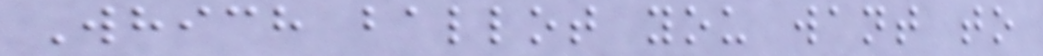Which ballot you want to
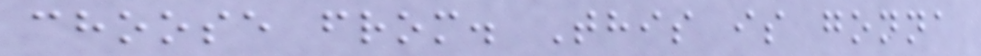choose from. This is gonna
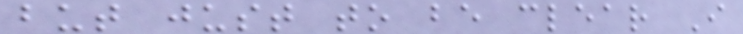but just to be clear I
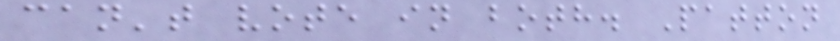can't vote in both. Patton
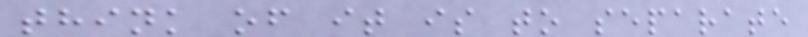think of it is to separate
